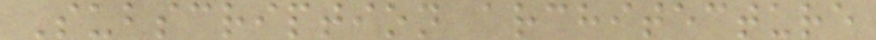Subscription architecture
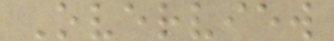Overview
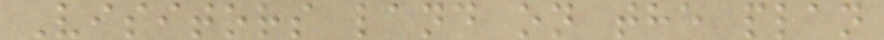Visitors land on the plan
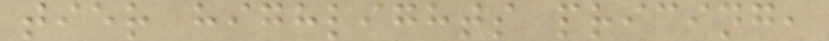tier highlights pricing,
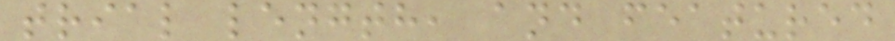trial length, and featured
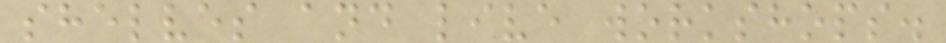shelves and live workshops.
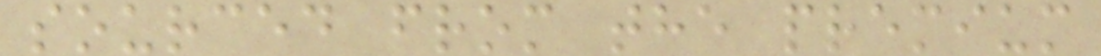sourced from the premium
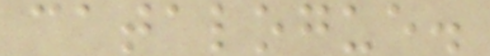catalogue.
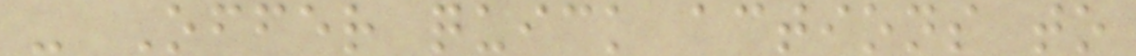- Offer quick actions to
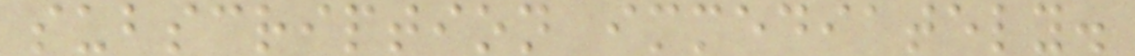subscription immediately.
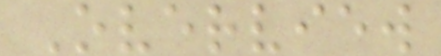Overview
